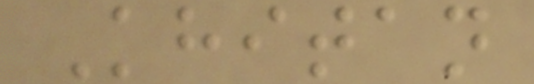Khitan
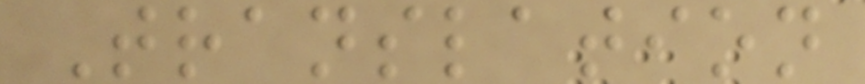Translation
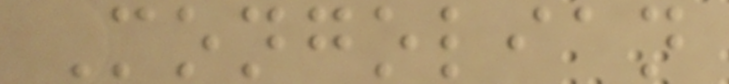Mongolian
